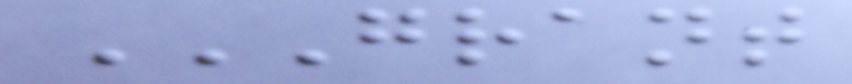GRANT
